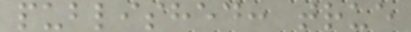published: true
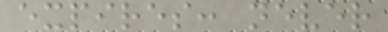expires: never
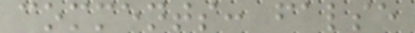comments: false
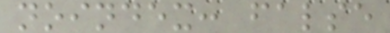noindex: false
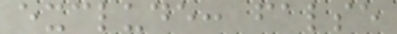exclude: false
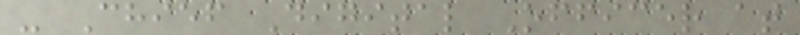- Chief Digital Officer at
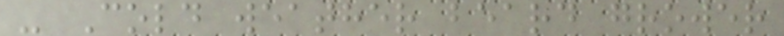- Cold weather beard grower
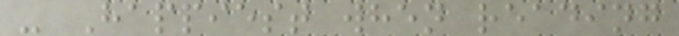- Happiest when reading
